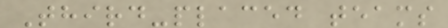Third-placed teams
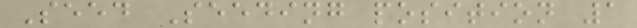Seed Seeding position 1
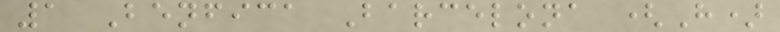1 Benfica Barcelona (H)
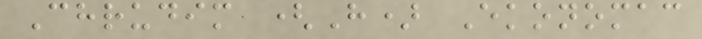Chrudim (H) Ekonomac
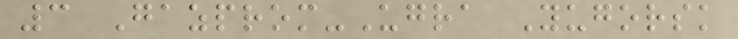3 Gazprom-Ugra Yugorsk
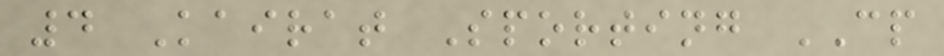4 Kairat Sporting CP
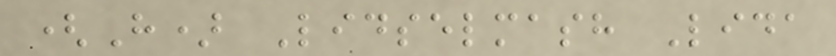(H) Lidselmash Lida
